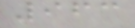963
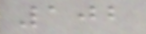102
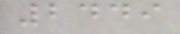2449
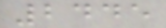2445
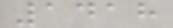1418
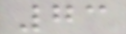73
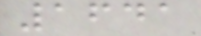1641
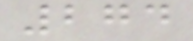274
